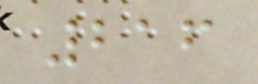216
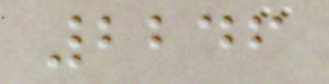2246
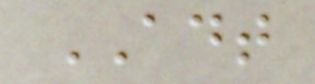ADT
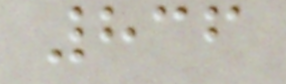836
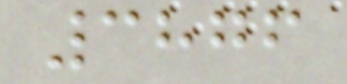3876
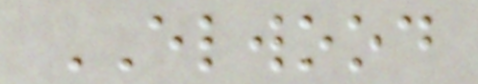ELWOOD
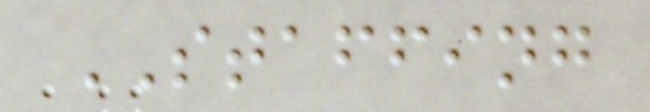STAFFING
